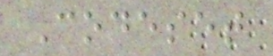Codeset
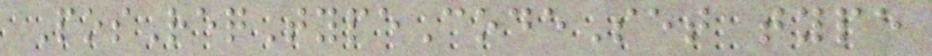PosReqTypeCodeSet type
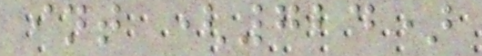int (724)
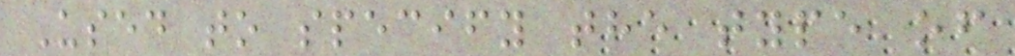Used to specify the type of
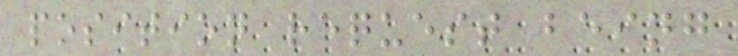position request being
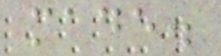made.
